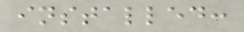installed:
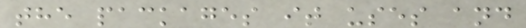the packages it uses and
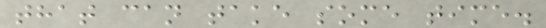that can take some time.
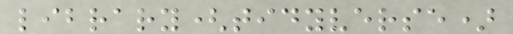library(tidyverse)
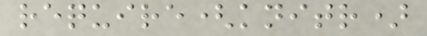require(knitr)
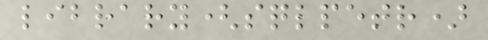library(sqlpetr)
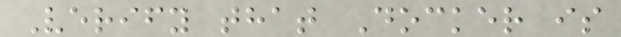Verify that Docker is
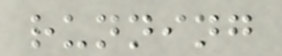running
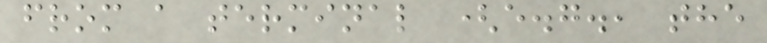from a terminal (e.g., the
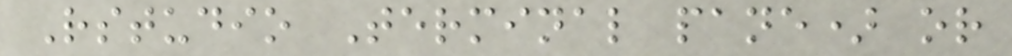Rstudio Terminal pane) or
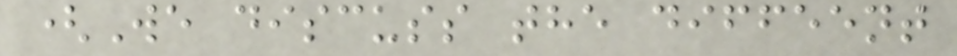(We discuss the diffeent
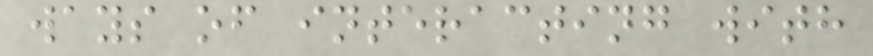ways of interacting with
